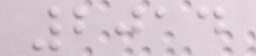2014
